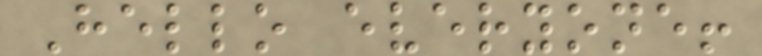Hello everyone!
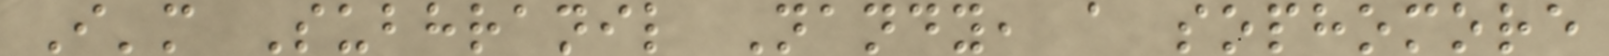I'm Subhranil Nandy, a sophomore
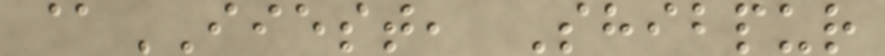@IIEST, Shibpur
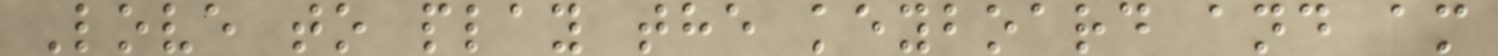Love to play the keyboard and am
